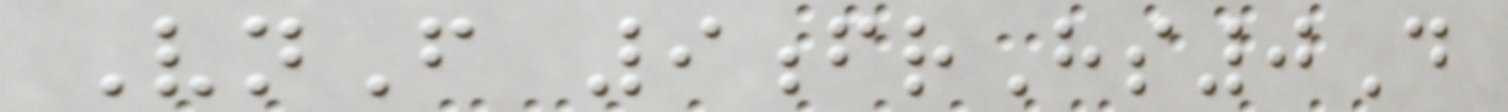VnF 9frHs0D
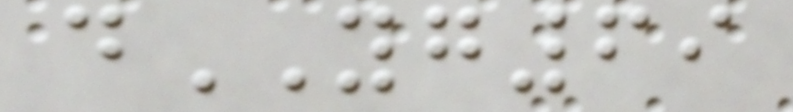dYG69
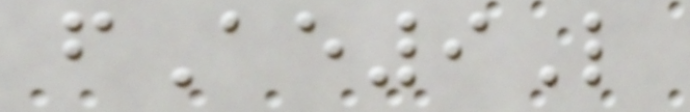fAe9L
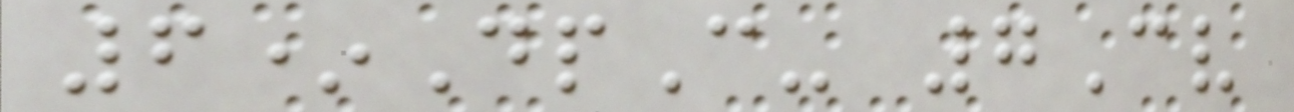6*DpC- 7Cv
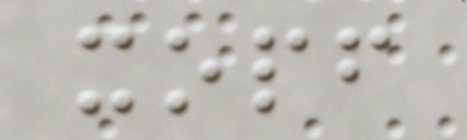xopf
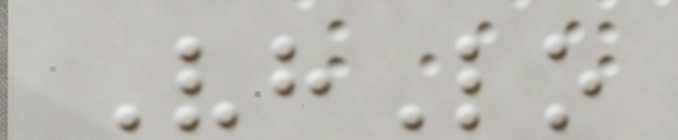VhLo
